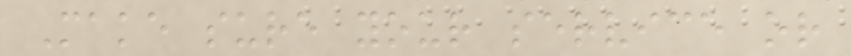Make sure your service or
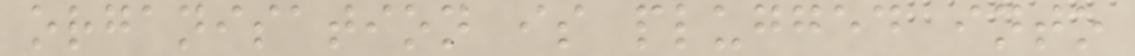organisation is plugged into
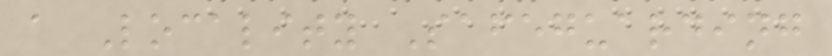a Locality Safeguarding
